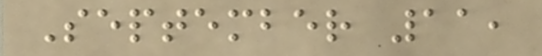September 11,
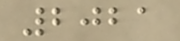2021
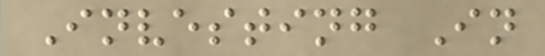Investing In
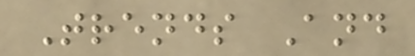Trends And
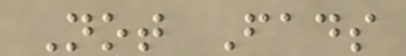Not Fads
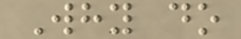Why do
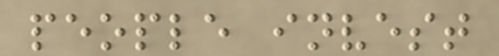people invest
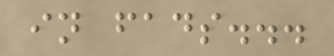in fads...
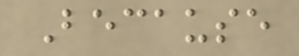Because
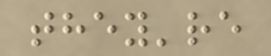they're
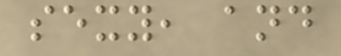sexy, and
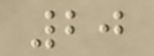20
